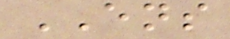ENS
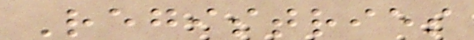Registries
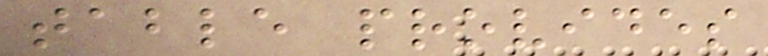table provides
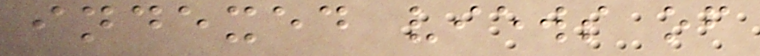indexed views of
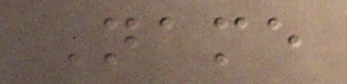Name
